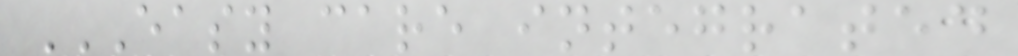EASY CARE INTEGRATED
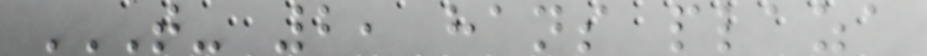T- 2, HANS PLAZA
